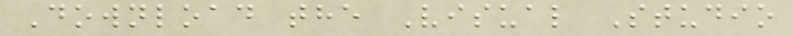Download the Visual Studio
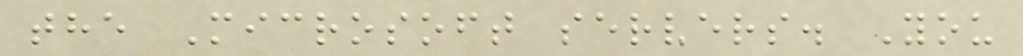the Microsoft servers. You
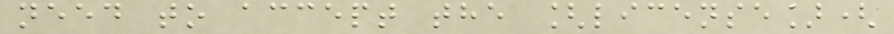need to accept the [license](
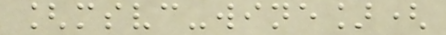[msvc-wine](
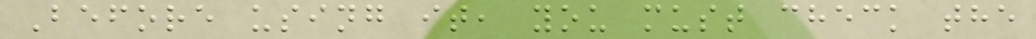Before using it, you must check the
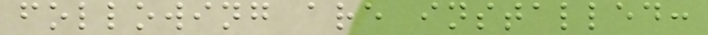following are installed:
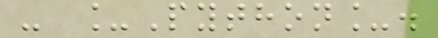- _Python_.
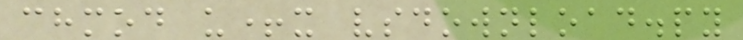chmod u+x vsdownload.py
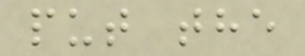put the
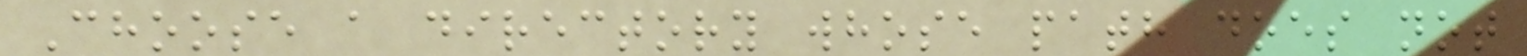Choose a directory whose path does not
